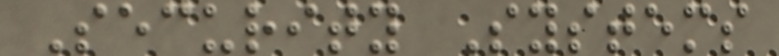Security Systems
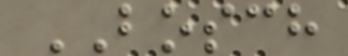BOSCH
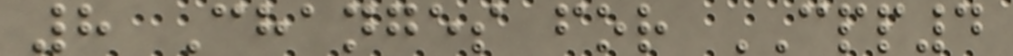8 Changes for CPP4
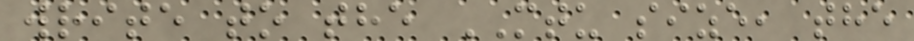write to the MTU size, the
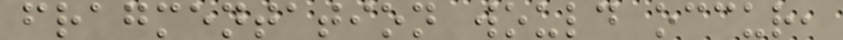fragmentation would occur,
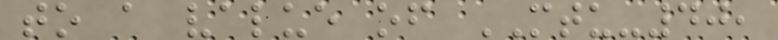to a value of MTU-40,
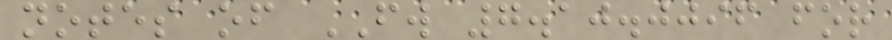notes of FW 7.10.0096 for
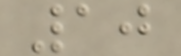10
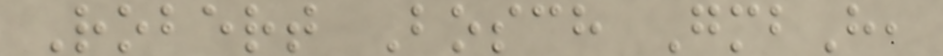Robert Bosch GmbH,
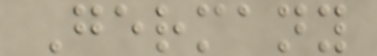Germany
